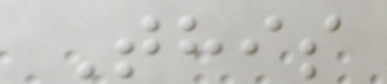This
